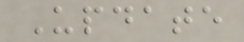Update
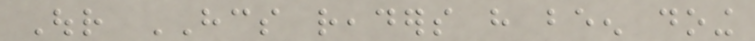Our HCS readers have been doing
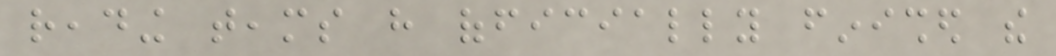reading teams have officially finished the
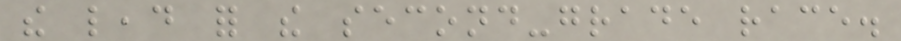the lead for the second-grade race.
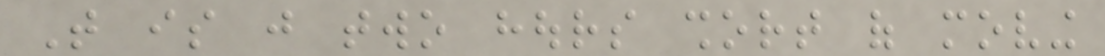That is just two hours short of moving
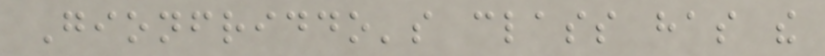Gionfriddo's class has the
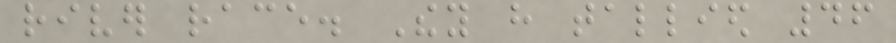river race. They have tallied 46
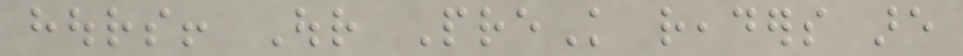hours! Our PreK readers are
